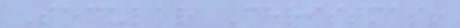Secular Christmas!
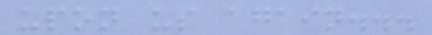upon us again...
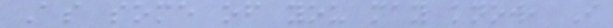As some of you may know, I
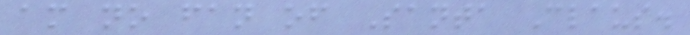am no fan of Santa Claus.
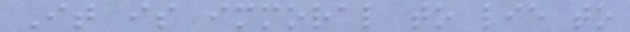It is immoral to lie to
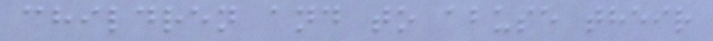children and to abuse their
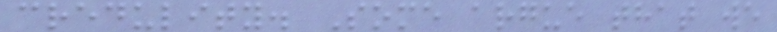credulity. Some argue that we
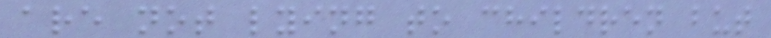are not lying to children but
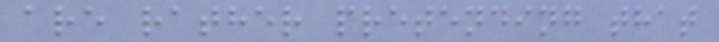are rather pretending that
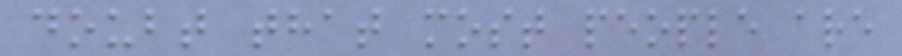doubt that most people are
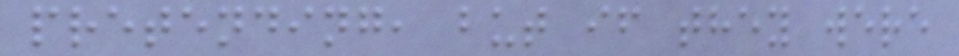pretending, but if they were
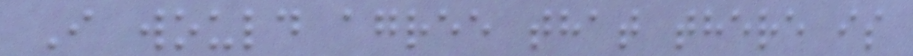I would agree that there is
